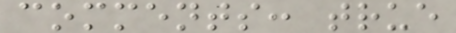comments: true
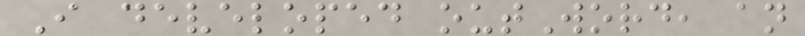I developed outWord, an
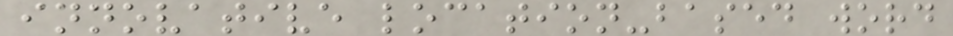innovative location-based word
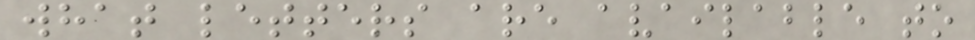what letters are available to
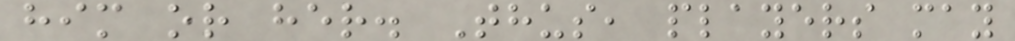him or her. Thus, players may
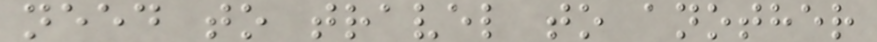need to travel to another
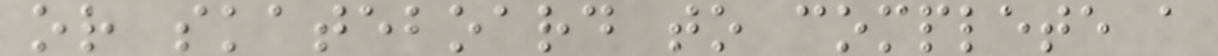or skateboard to complete a
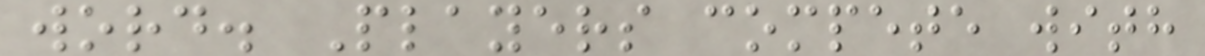word. Players compete with
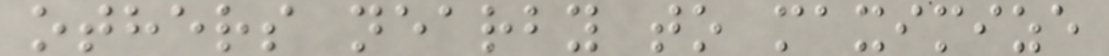others nearby to maximize
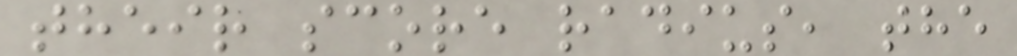their score radius, the
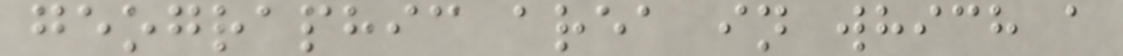geographic area in which a
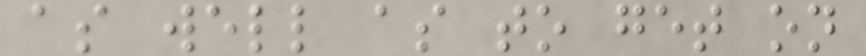as well as to get on
